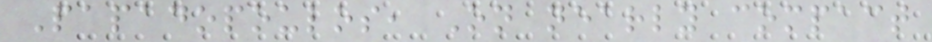Papadopoulos, On nearly compact
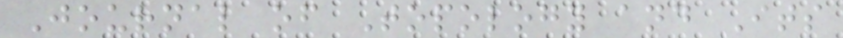Journal of Topology and Its
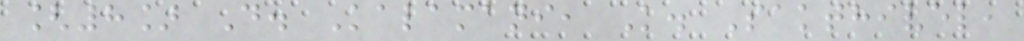[8] D. Kalamani, K. Sakthivel,
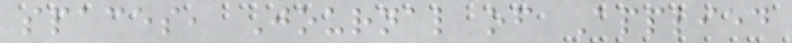spaces, Journal of Applied
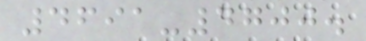4691-4700.
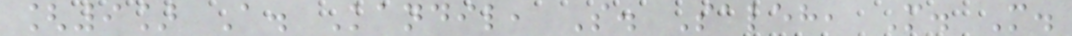[9] A. Kandil, S. Saleh, M. M.
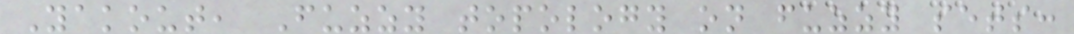Yakout, Fuzzy topology on fuzzy sets:
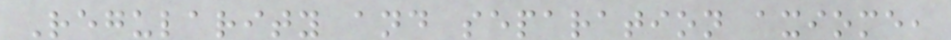Regularity and separation axiome,
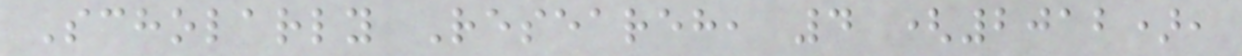Scholarly Researeh, 4 (2012),
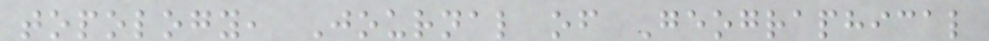topology, Journal of Geographical
